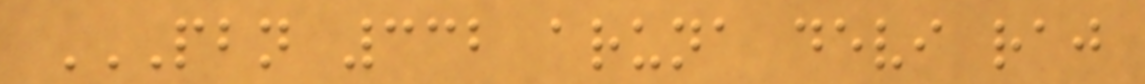PBN 332 ARUNA DEVI RAJ
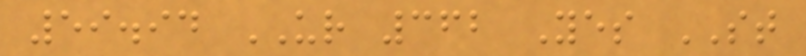59.94 UR 362 Yes ST
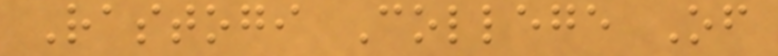Rastogi College Of
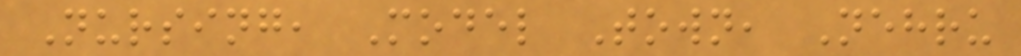Nursing, Model Town, Nehru
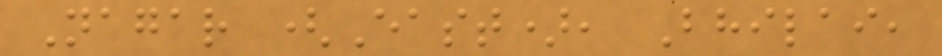Nagar (East), Bhilai,
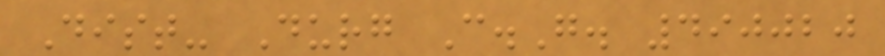Dist- Durg C.G. 490020
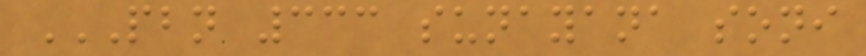PBN 333 SUNAYANA SONI
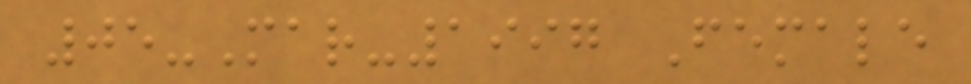05-Mar-1997 Female
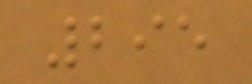295
